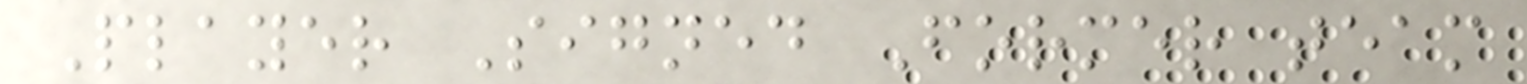Player Signed Former team
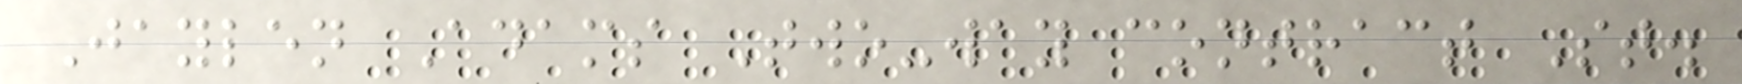Jaylen Adams Two-way contract St.
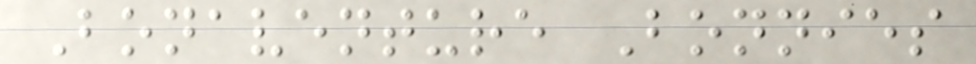Bonaventure Bonnies
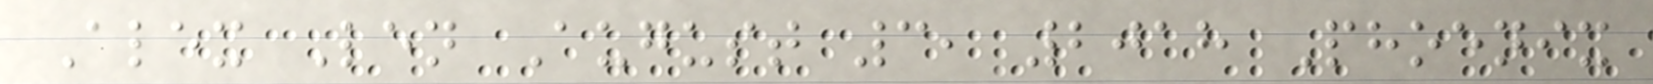Alex Len August 3, 2018 Phoenix
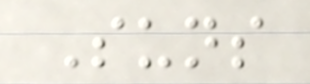Suns
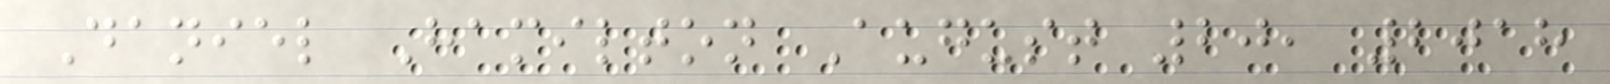Daniel Hamilton August 20, 2018
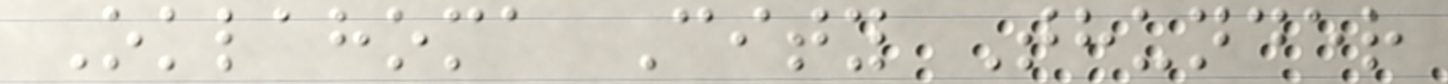Oklahoma City Thunder
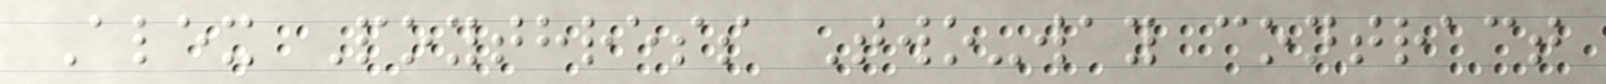Alex Poythress Two-way contract
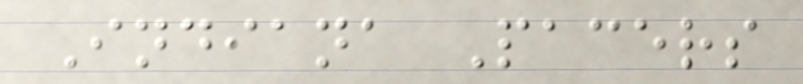Indiana Pacers
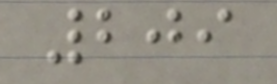209
